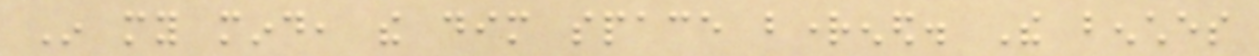In my mind, the dim space brightened. The benches
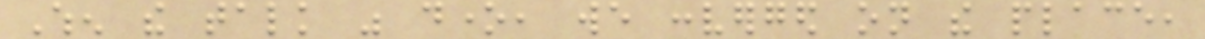When the talk was done, we converged on the place,
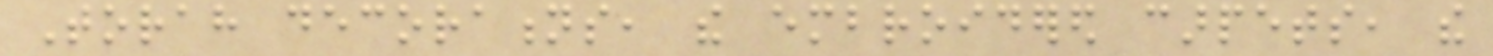Torah decorations, the embroidered carpets, the
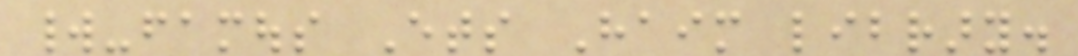world-famous Ets Haim library.
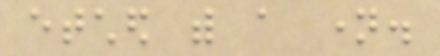etched with a name.
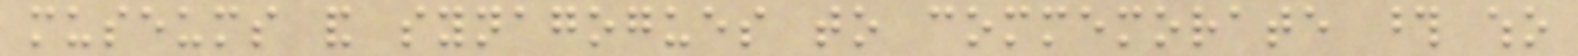museums and synagogues to commemorate those who
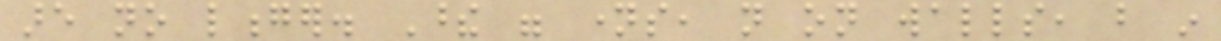are no longer. These were names, not on walls, but in
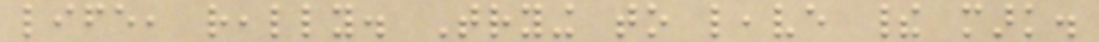life, really. Trying to leave their mark.
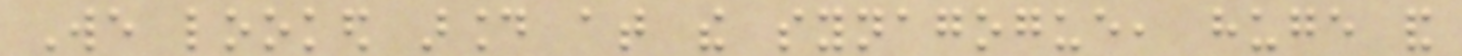We looked around at the synagogue, huge and
